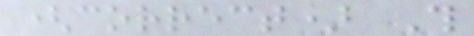(correct) This
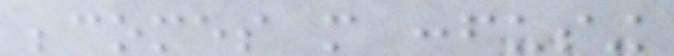becomes more confusing
